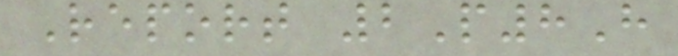Report 2P8H
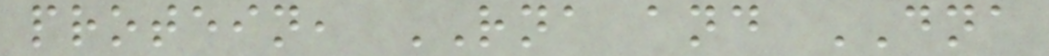protein, RNA and DNA
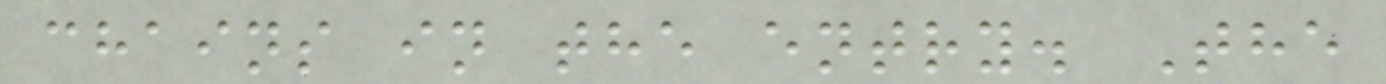chains in the entry. The
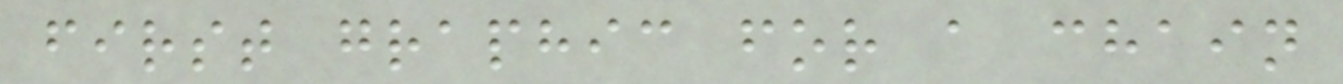first graphic for a chain
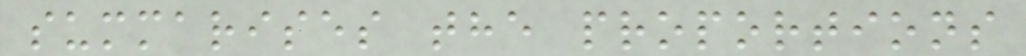summarises the proportions
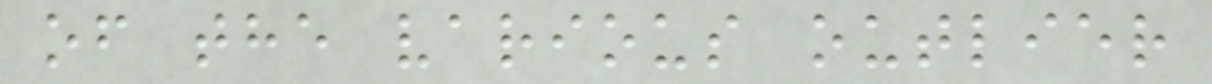of the various outlier
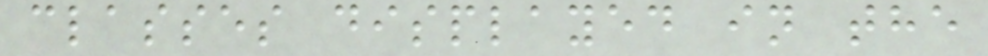classes displayed in the
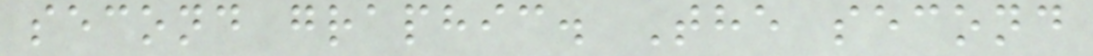second graphic. The second
